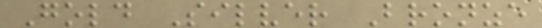Gold Silver Bronze
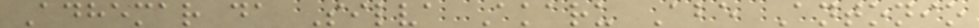Adhemar da Silva Akaru Abe Antonio
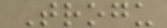Trogu
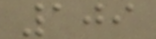109
